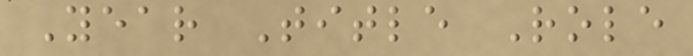Year Title Role
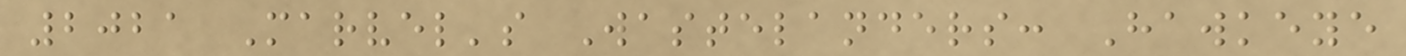2021 Marvel's Wastelanders: Hawkeye
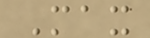Max
